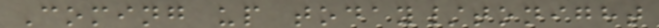Coming up today/tonight
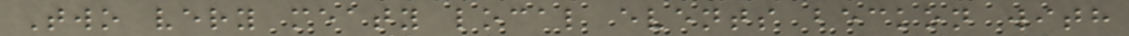Two very meaty local events beckon with
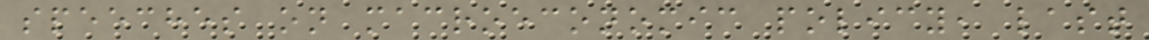speeches on macroeconomic policy, last
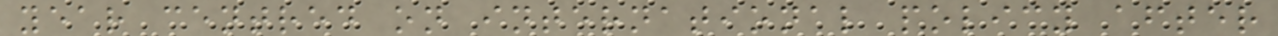year centred on international policy after
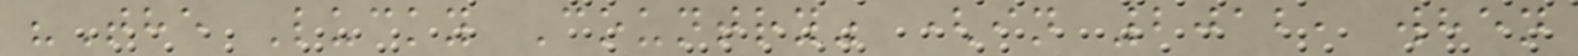"The Lucky Country" (in 2012, when
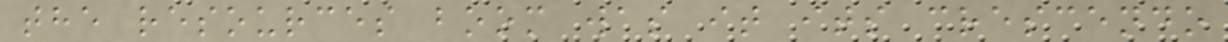the resources boom was it its crescendo
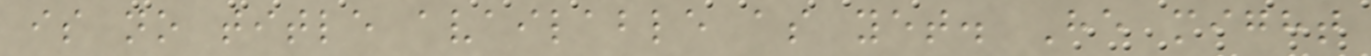is no title available as yet. He might
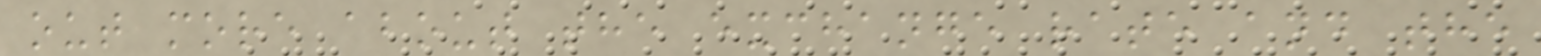out more about the exchange rate and the
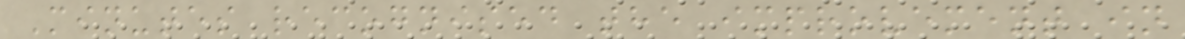Minutes recognised the improvement in
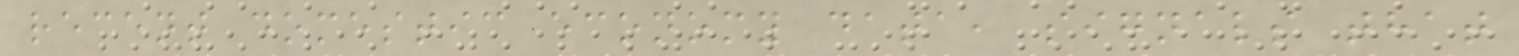recent domestic economy data, signals that
